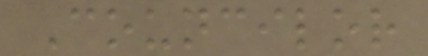Councilor
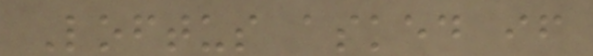Loftus asked if
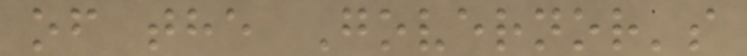of the Governor's
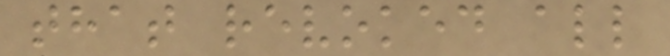that revoked all
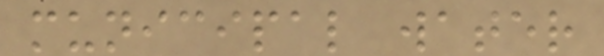municipal water
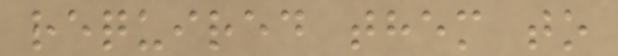required them to
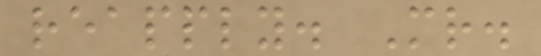reapply. Mr.
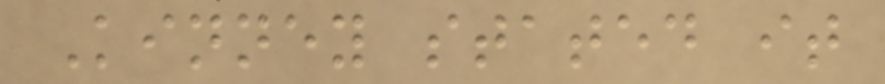Kinney stated it
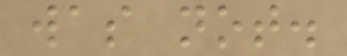was not.
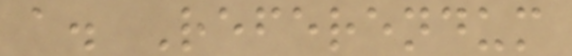a. Referendum
